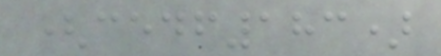(cedf183)
